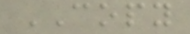COPY
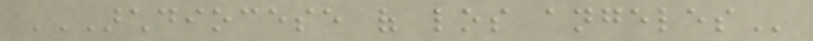ARCHDIOCESE OF LOS ANGELES
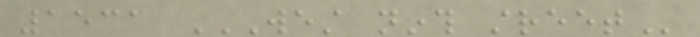1531 WEST NINTH STREET
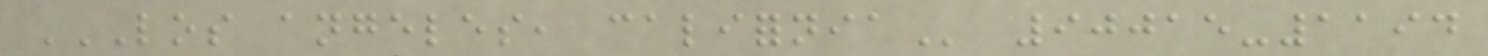LOS ANGELES, CALIFORNIA 90015-1194
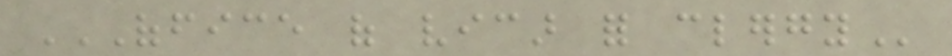OFFICE OF VICAR FOR CLERGY
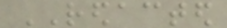REDACTED
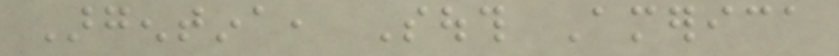Argentina, South America
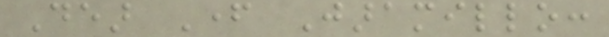Dear Father Jaramillo:
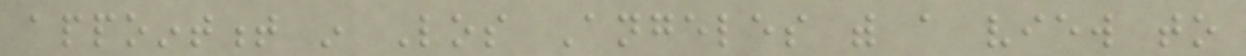appointment in Los Angeles with a view to
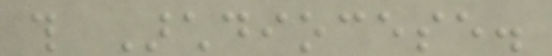this Archdiocese.
